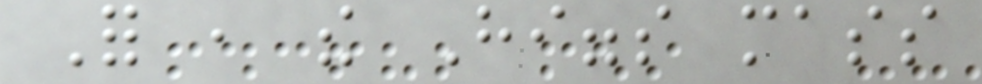For , the Higgs mass
